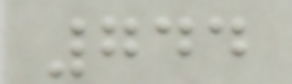744
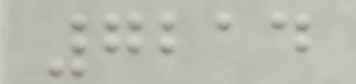7214
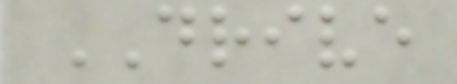DRIVE
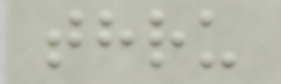thru
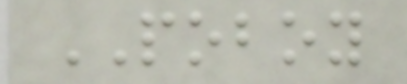POBOY
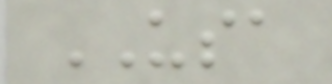USA
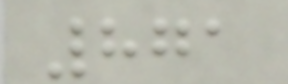871
